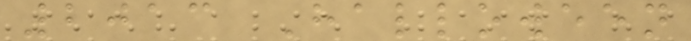2013 Halloween
